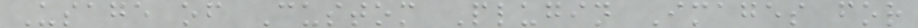Usage of Custom Plugin Images for
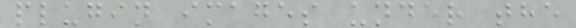plugin images under the
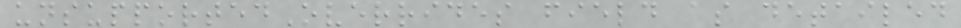unsupportedOverrides field as detailed
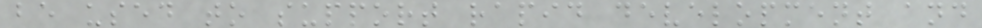be used to support rapid development and
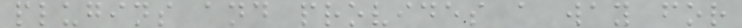plugins and provides a way for
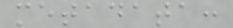metadata:
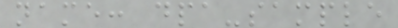name: dpa-sample
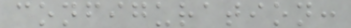configuration:
